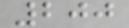200
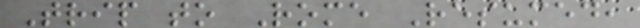Trip to Rome Resumed,
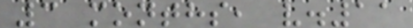3 months, v.11
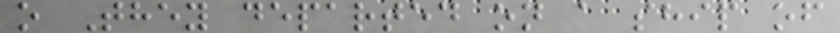o They departed on a ship of
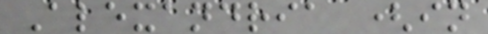Alexandria (in
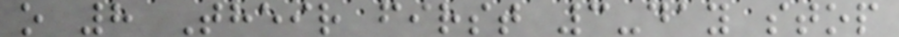o 8 Their first 3-day stop
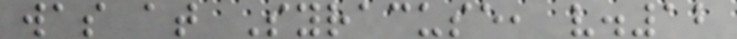was at Syracuse, v.12
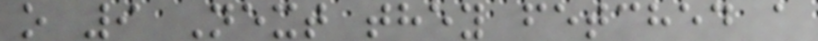o 9 Next they fetched a
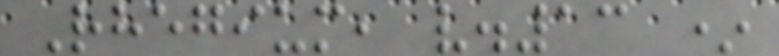Rhegium, v.13 *
